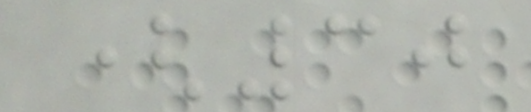(30
